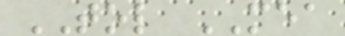TOL MEA
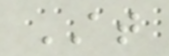AT
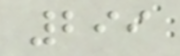299
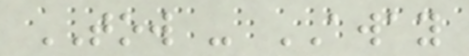TOW - AWAY
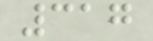317
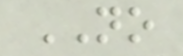NO
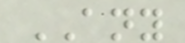ANY
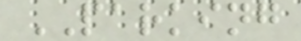PARKING
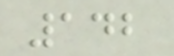142
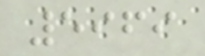5969
